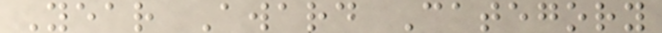Year Award Category
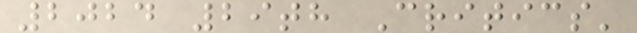2024 29th Critics'
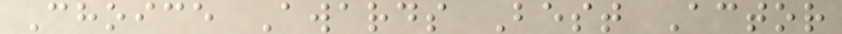Choice Awards Best Actor
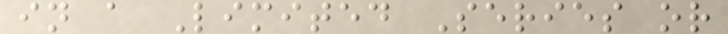in a Limited Series or
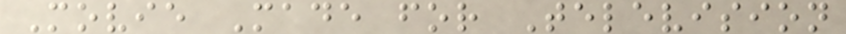Movie Made for Television
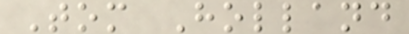Tom Holland
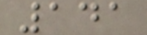141
